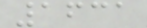1631
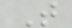T
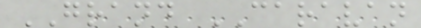GRAND CARAVAN
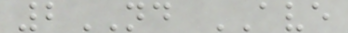2ND AVE
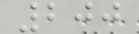200
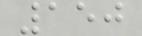150
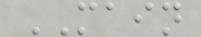MAIN
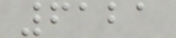6121
